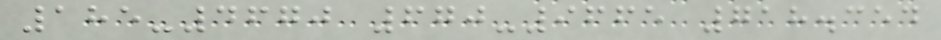185-4670 670-9665 718.354
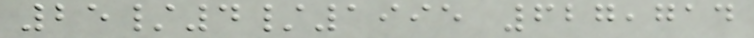25/4/1995 627,714
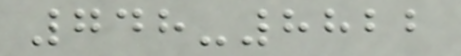748-8822
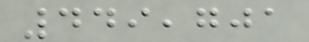449,701
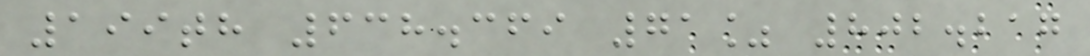199th 638.369 71% 802.217
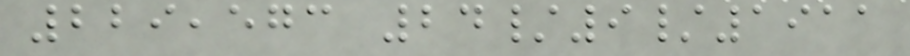229,573 24/9/1911
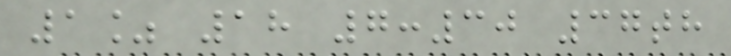1% 18 7:30 37th
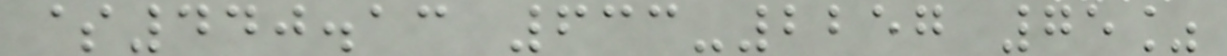$440.13 633-2257 75%
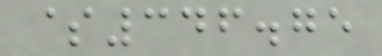$346.75
